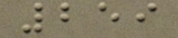259
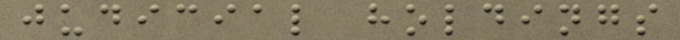judicial holdings
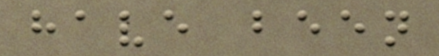have been
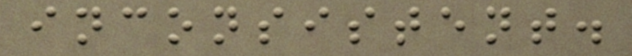inconsistent.
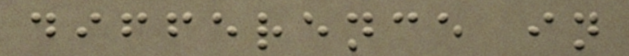difference in
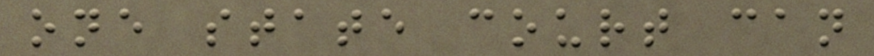one state court can
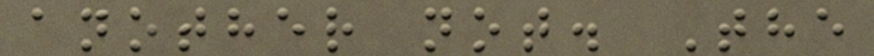another not. The
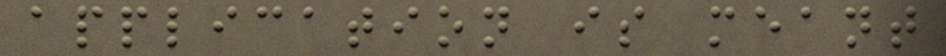application is meant
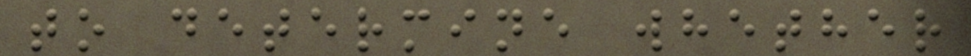to determine whether
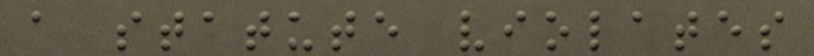a statute violates
